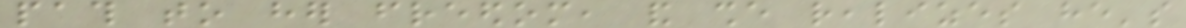path to her freedom, and she realizes he's
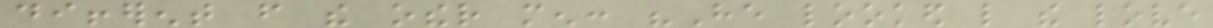different from the other men: "He looked like the love
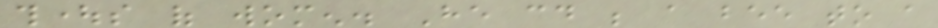thoughts of women. He could be a bee to a
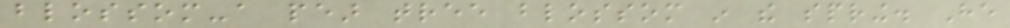blossom-a pear tree blossom in the spring. He
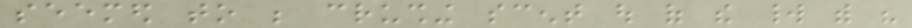seemed to be crushing scent out of the world with his
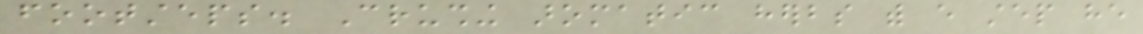footsteps. Crushing aromatic herbs with every step he
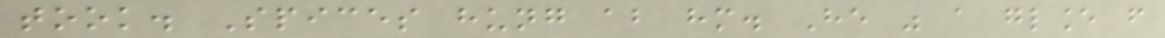took. Spices hung about him. He was a glance from
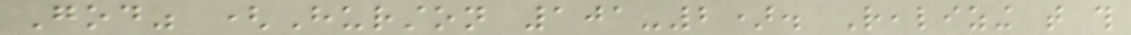God" (Hurston 101-2). Realizing that this
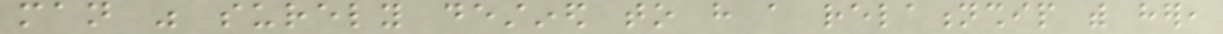man was surely destined to have a relationship with her,
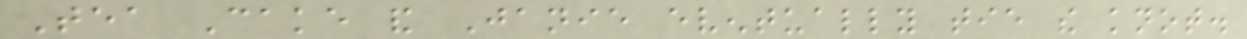Tea Cake and Janie eventually tie the knot.
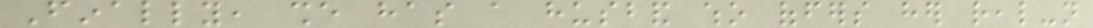Finally, she has a husband who offers her real-not
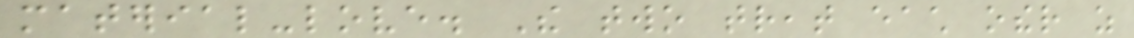material-love. The two treat each other as
